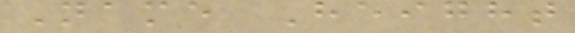Name Height
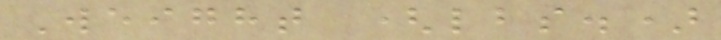Weight (lbs.)
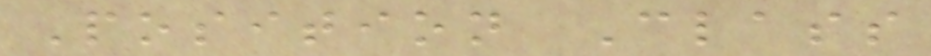Position Class
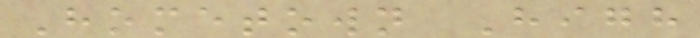Hometown High
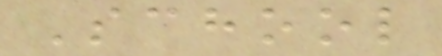School
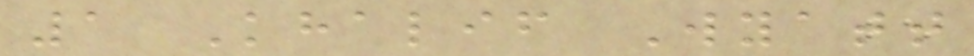1 Khalif Wyatt
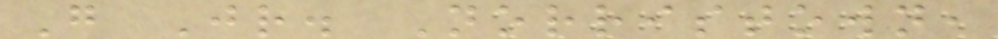G Jr. Norristown,
